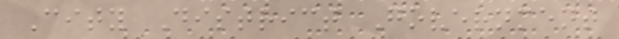City District Government
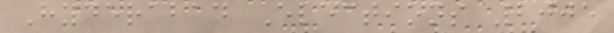Hyderabad Elections 2005
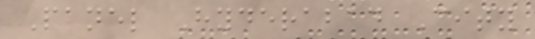Panel Hyderabad City
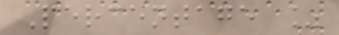Percentage %
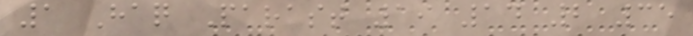1 Haq Parast 19 14 2 35
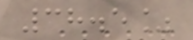38.5%
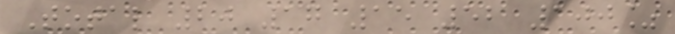Total 20 17 15 52 100%
